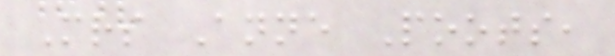Mrs Anne Poots,
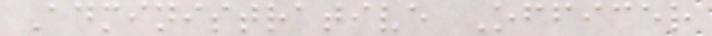Administrative Officer
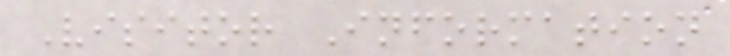Visitor Information
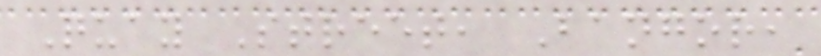Quay Street, Bangor,
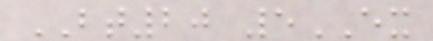BT20 5EX
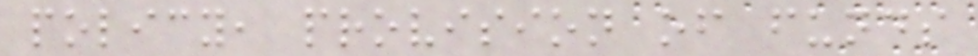policy, provision of funds
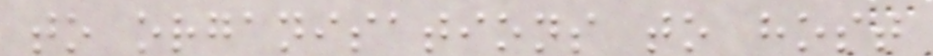to organisations to host
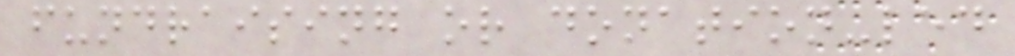fundraising or donation-led
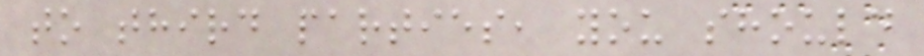to third parties, you should
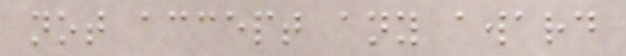not accept any award
